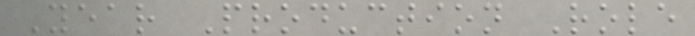Year Production Role
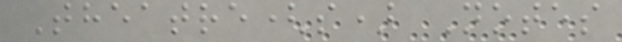Theatre(s) Notes
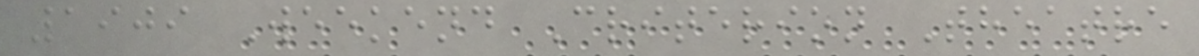1909 Weekend Criterion Theatre
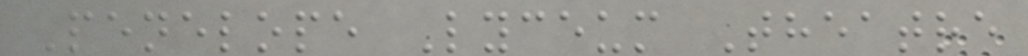Penelope Lyceum Theatre
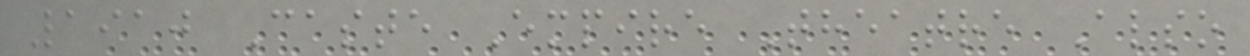1910 Caste Empire Theatre Also
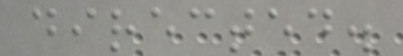directed.
